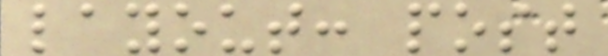layout: post
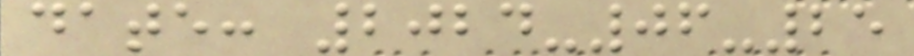date: 2024-06-25
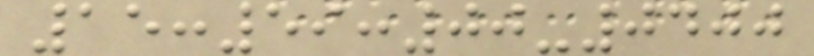15:59:00-0400
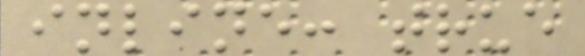inline: true
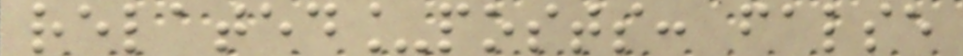related_posts: false
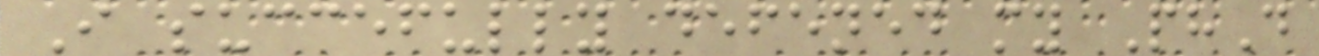I succefully defened my PhD
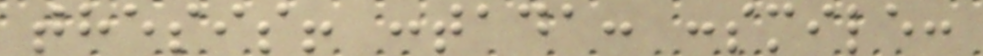thesis! :tada: :smile:
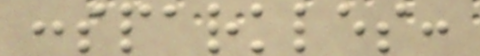:sparkles:
